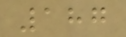187
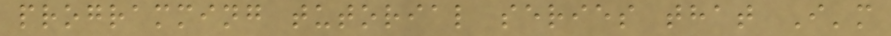programming tutorial series that I'm
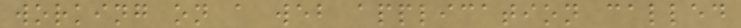working on a web application called
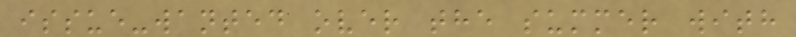issue-wanted over the summer with
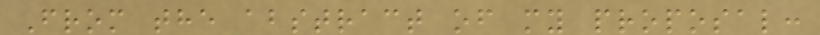From the abstract of my proposal:
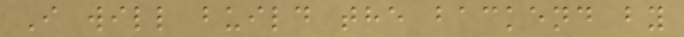I will build the backend by
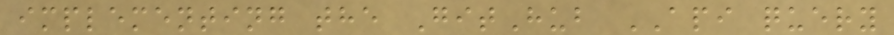implementing the GitHub API query
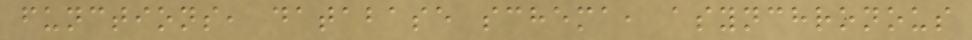functions, database schema, asynchronous
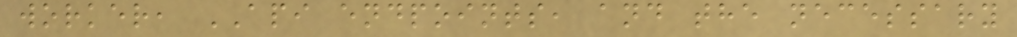worker, API endpoints, and the necessary
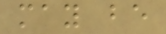may be
